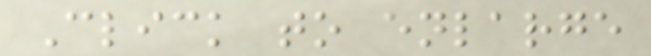Click to enlarge
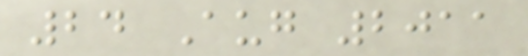24 Aug 2011
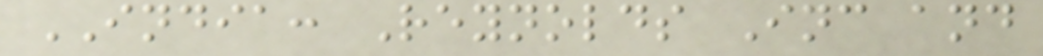INDIA: Reynolds Inc and
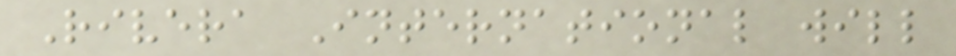Rivera International will
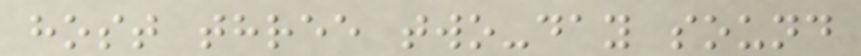host three two-day sound
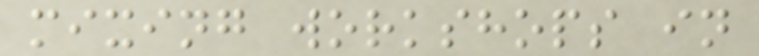mixing workshops in
